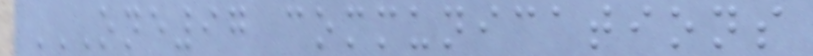ONE97 COMMUNICATIONS
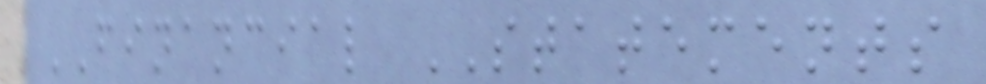FINANCIAL STATEMENTS
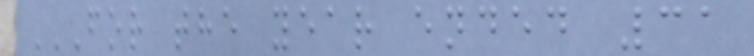FOR THE YEAR ENDED 31
